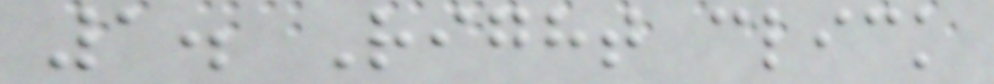1. Right click
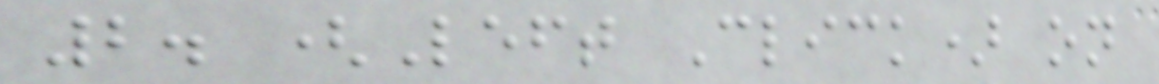2. (Left Click) on
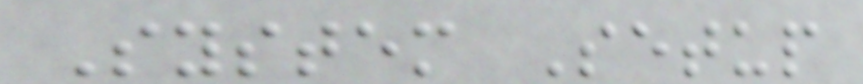System Setup
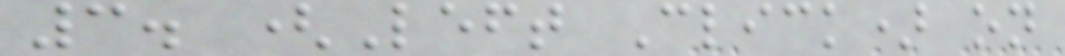3. (Left Click) on
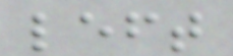left
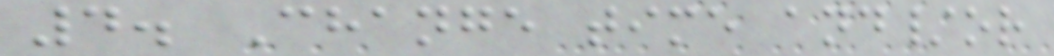4. Change time and/or
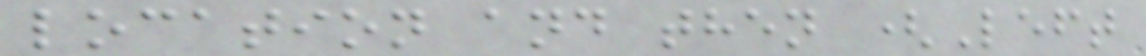location and then (Left
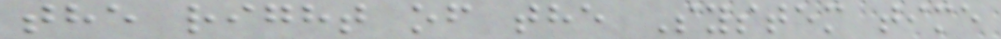the right of the System time
